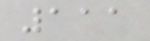111
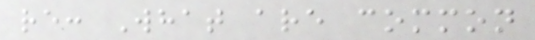re: What are common
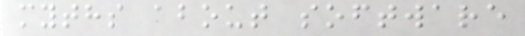myths about software
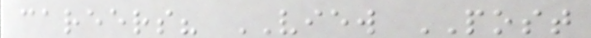careers? VIEW POST
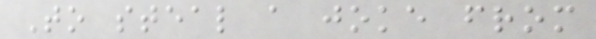To steal a joke from
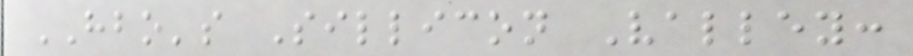HBO's Sillicon Valley:
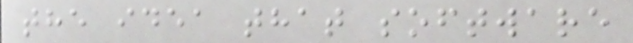the idea that software
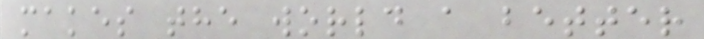makes the world a better
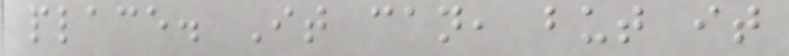place. It can, but it
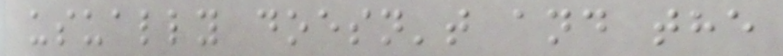usually doesn't and the
